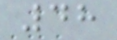48
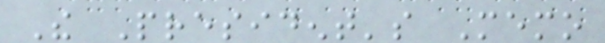The President's Memo
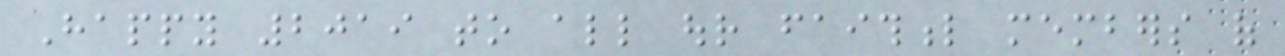Happy 2019 to all our faithful members of
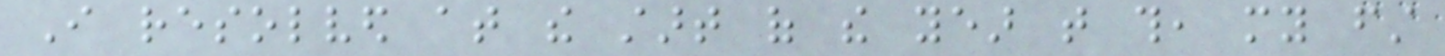I resolved at the start of the year that this, my first
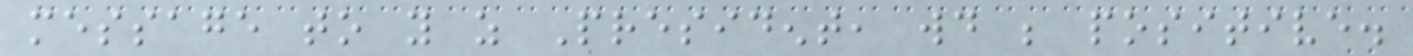message to you as President, would be positive.
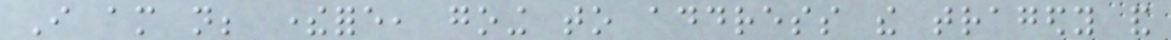I am not; therefore, going to address the tragedy and
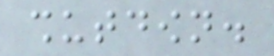shutdown.
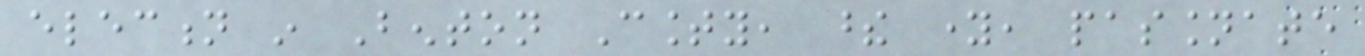election in Benton County, these young, passionate
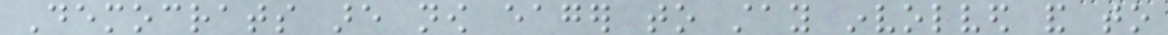Democrats are now eager to stay involved and to
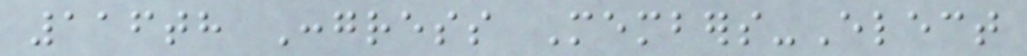116th Congress Members-Elect
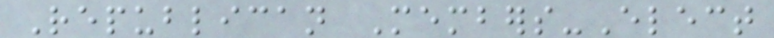Republican Members-Elect
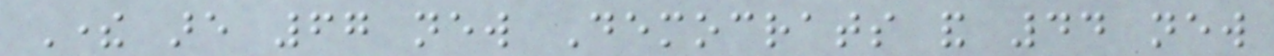There are 67 new Democrats and 44 new
